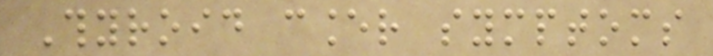Thyroid cancer symptoms
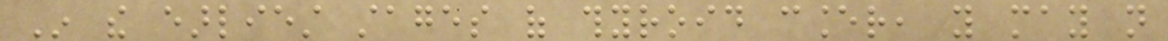In the earliest stages of thyroid cancer, you may not
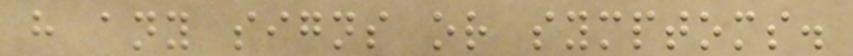have any signs or symptoms.
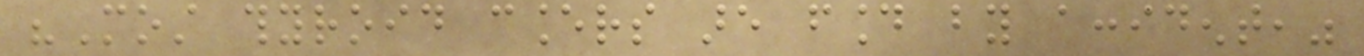"Most thyroid cancers are found by accident,"
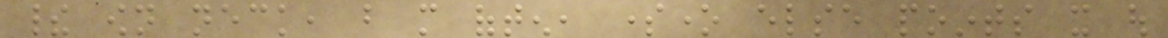their own neck, but more often, someone else points it out
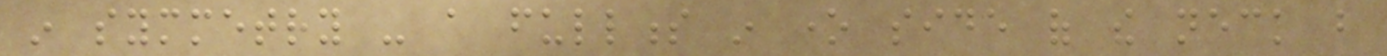in symmetry - a fullness in one side of the neck but
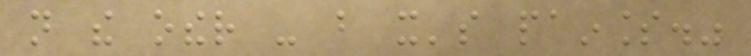not the other - but it's painless."
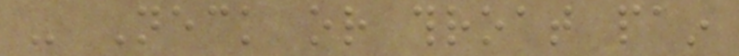- Neck or throat pain
